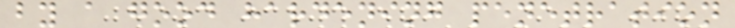by a good hardening penetration
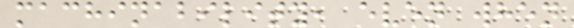machinability, even when
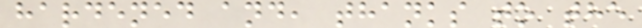hardened and, thanks to the
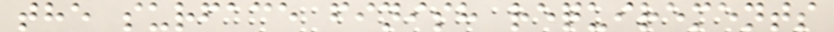the surface finish requirements
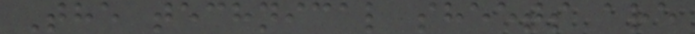The technical sheets are
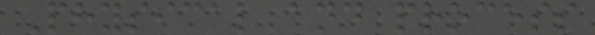Physical and process
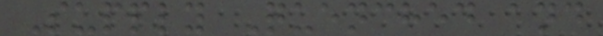Supply Quenched and
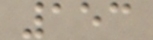153
